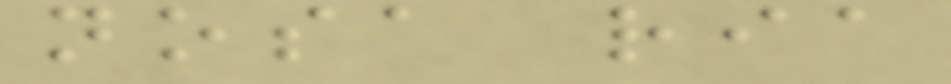nosa ria
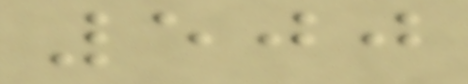500
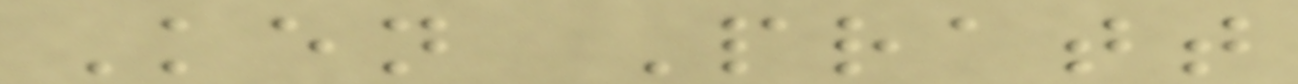Ken Pratt
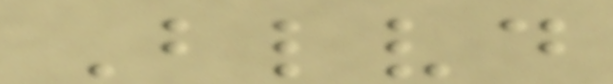Blvd
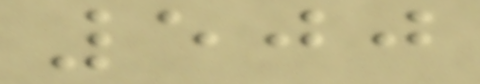500
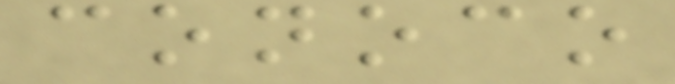conoco
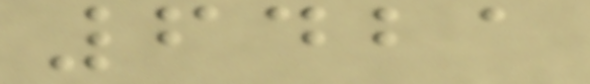6421
